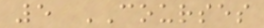5 COURSES
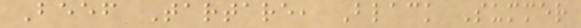Beef Tartare, Black Summer
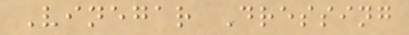Vinegar Dressing
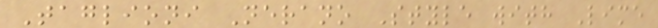Taglioni Nerano Style with Lime
